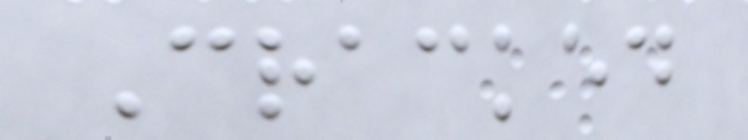Cracked
